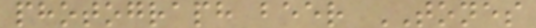photograph beer TONES
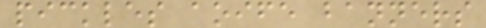pickles aoife banners
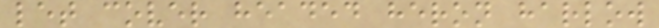let cover headed heron harlow
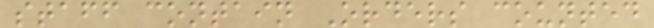staff contain Orders counted
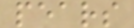pears
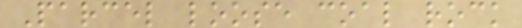Parcel loose coal rock
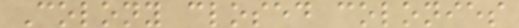Colony closed colonies
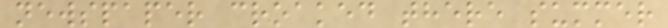newspaper croaked there summer
